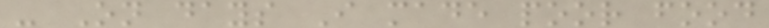- On days I made poor food
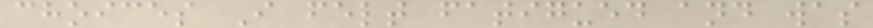choices I felt fatigued and was
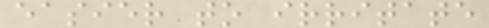easier to irritate
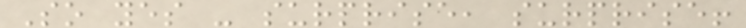So yes - surprise, surprise!
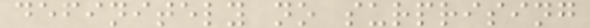definitely no surprising
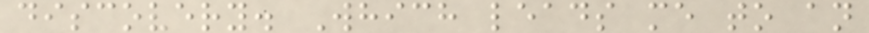discovery. Which leads me to an
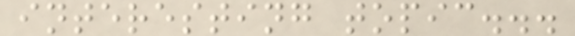interesting topic...
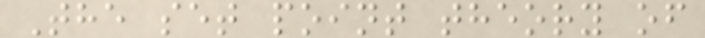The set point theory of
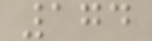174
